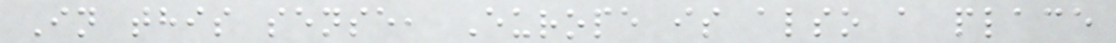In this sense, Europe is also a place
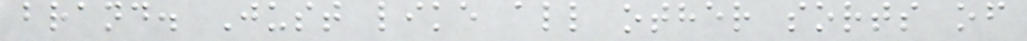brand. Just like all other sorts of
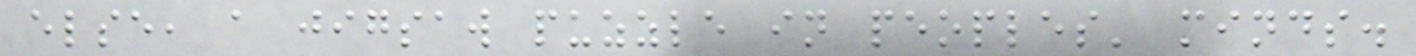else, a jigsaw puzzle in peoples' minds.
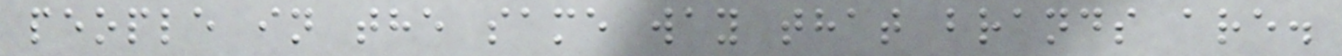people in the same way that brands are.
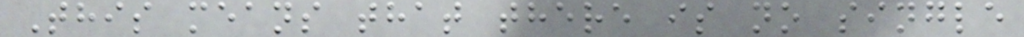This means that there is no single
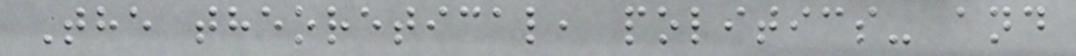The theoretical, politics- and
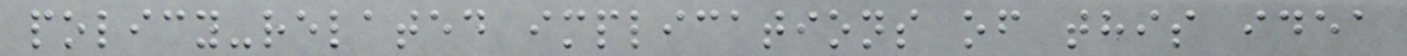policy-related implications of this idea
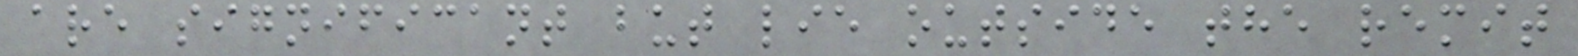are significant but lie outside the remit
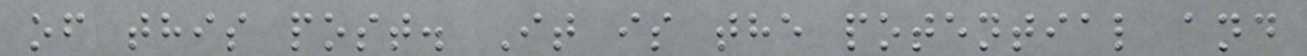of this post. It is the potential and
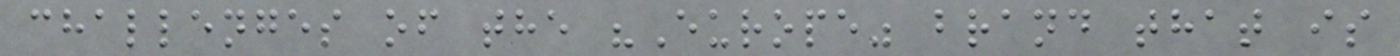challenges of the "Europe" brand that is
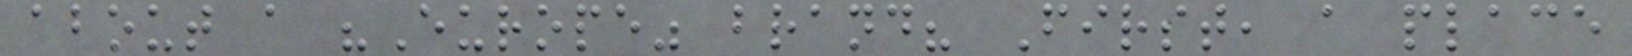about a "Europe" brand? First, a place
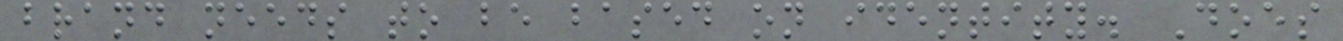brand needs to be based on identity. Does
